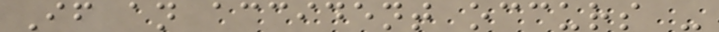If an accident occurs -
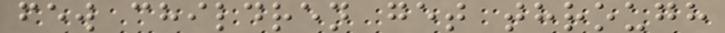few children get through
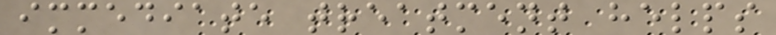immediate treatment helps
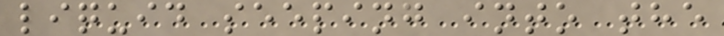liquid seeping into the
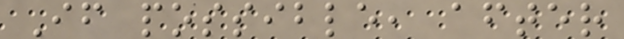If possible, after
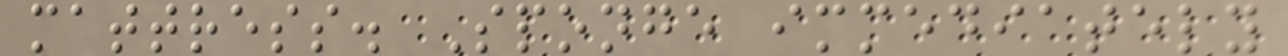mattress. Sponge immediately
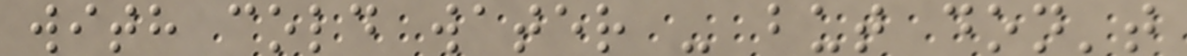with cold water - but don't
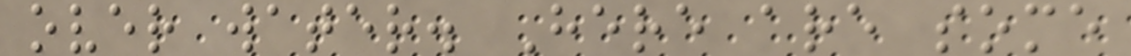over water. Here are some
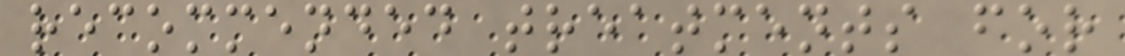recommended treatments for
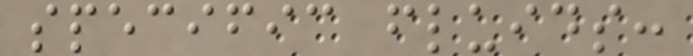specific fluids:
